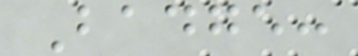Badge:
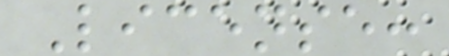License:
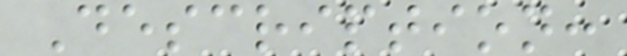Description:
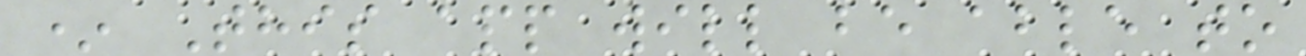* This app will be able to
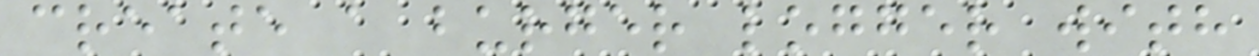create a burger logger with
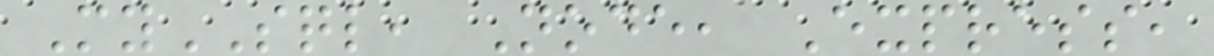MySQL, Node, Express,
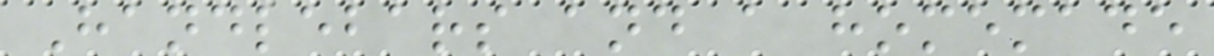Handlebars and a homemade
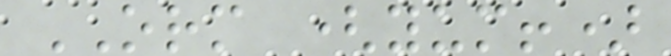ORM (yum!)
